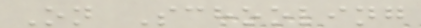On Schooling
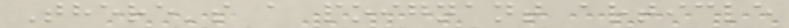There's a poignant article
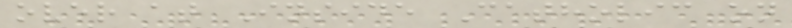over at Inside Catholic on
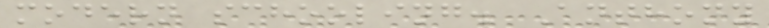modern schooling. Anthony
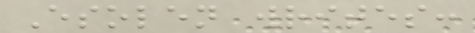Esolen writes:
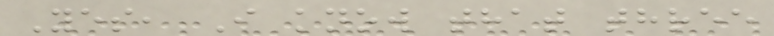Yes, I know that three
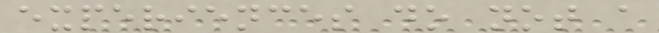experiences do not a
